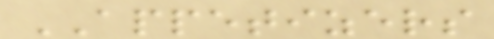APPETIZERS
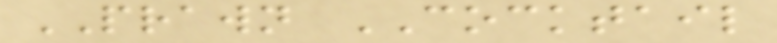PRAWN COCKTAIL
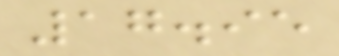17.95
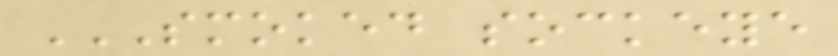SMOKED SOCKEYE
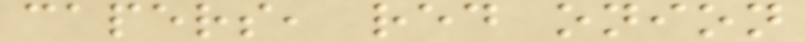capers, red onion
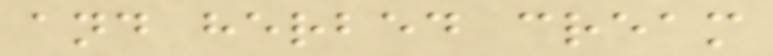and herbed cream
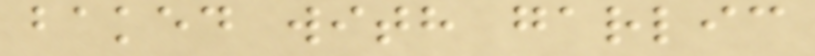baked with garlic
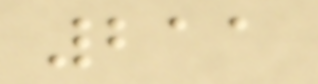211
